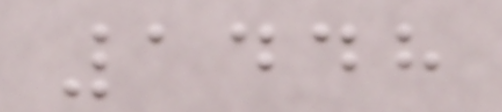1448
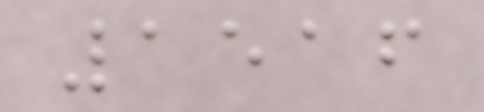1516
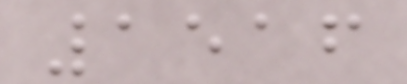1516
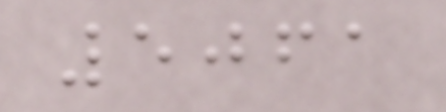5061
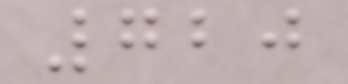720
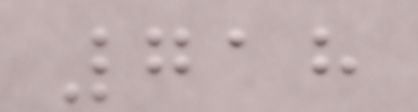718
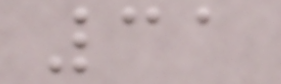31
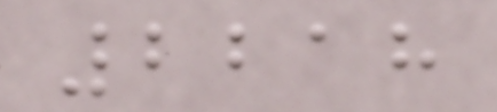2218
